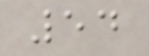54
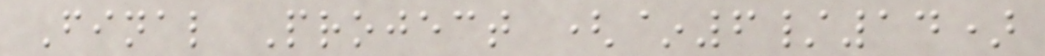Final Project (~6/14)
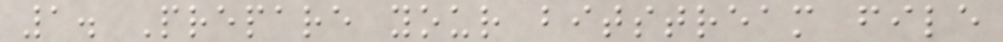1. Prepare your bitstream file
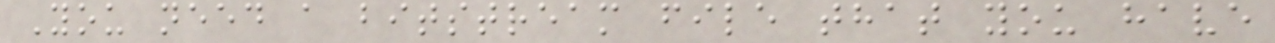You need a bitstream file that you have
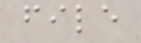file
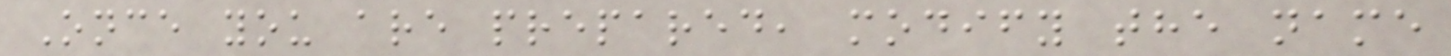Once you are prepared, modify the name
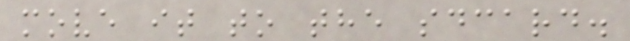move it to the sdcard.
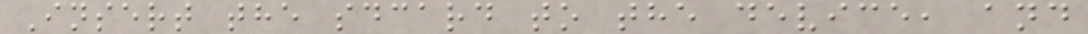Insert the sdcard to the device, and
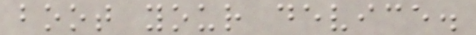boot your device.
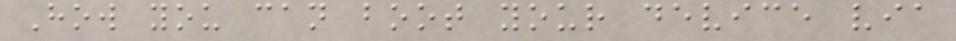How you can boot your device via
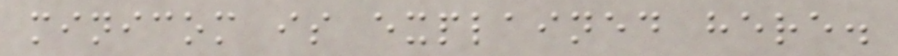minicom is explained here.
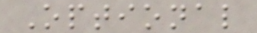Optional
